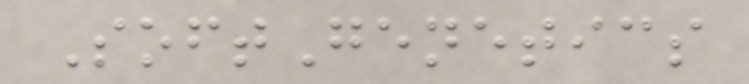SoftGenetics
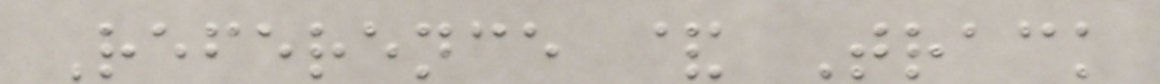Reference & Track
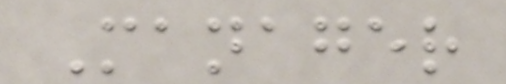Manager
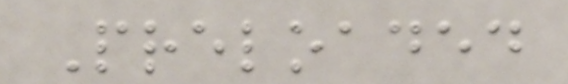Preloaded
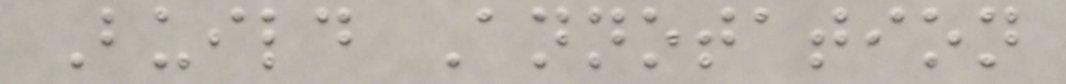Build Annotation
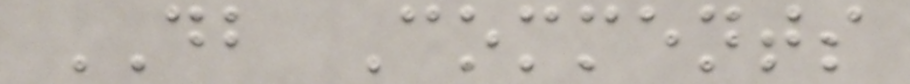DB Comments
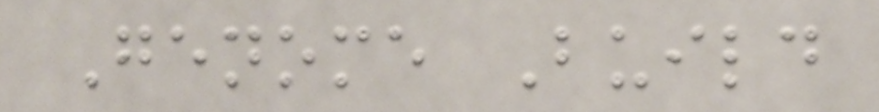Genome Build
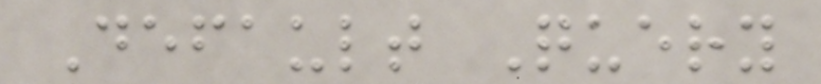Default Query
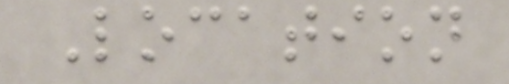Location
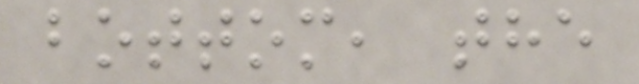bottom, the
